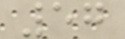57
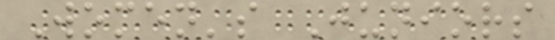Women's Juniors
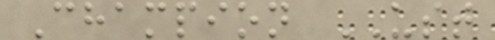Champion UST
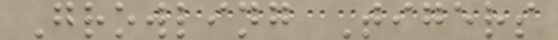Growling Tigers
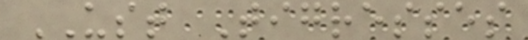UST Tigresses
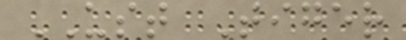UST Tiger
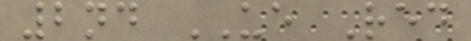2nd UE Red
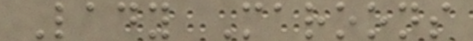Lady Maroons
